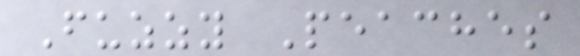Fuzzy Peaches
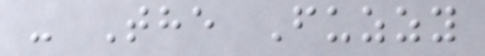- The Fuzzy
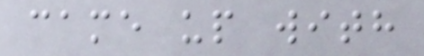came up with
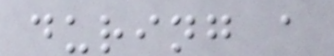during a
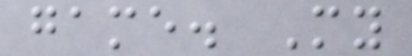game. My
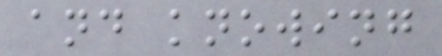and knowing
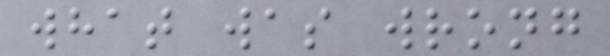what was wrong
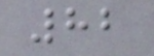82
